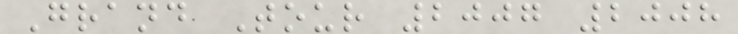Grand Tour 2007 2008
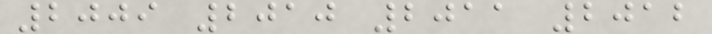2009 2010 2011 2012
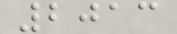2013
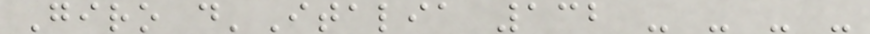Giro d'Italia 132 - - - -
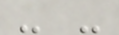- -
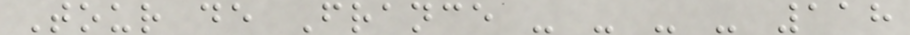Tour de France - - - - 118
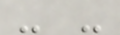- -
